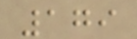179
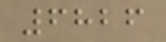6826
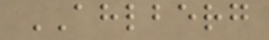AHLBERG
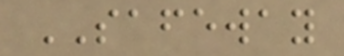SAFEWAY
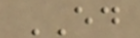ED
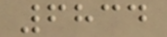6834
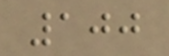100
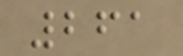261
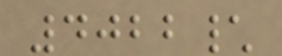4022\
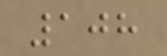108
